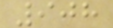908
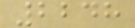2248
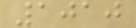1010
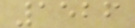1526
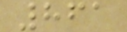861
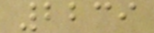2239
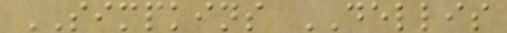SIMPKINS DELLIS
